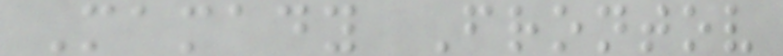Mamady Frontov
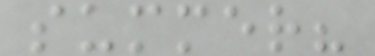summer?
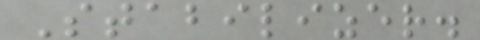Stabilizer.
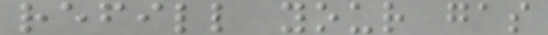refill your gas
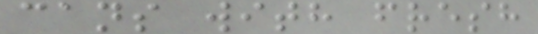cans with fresh
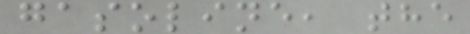gasoline, the
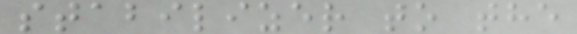stabilizer to the
